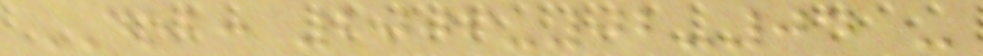DOB: 2006-02-04 -
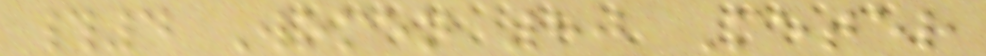#4 Women 80 Meter
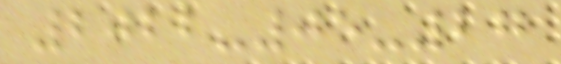2022-05-27
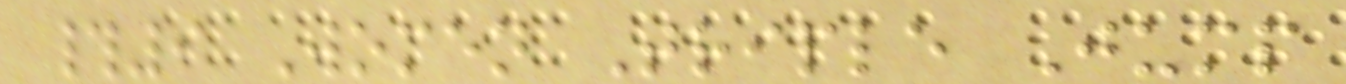#9 Women Triple Jump
